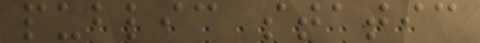public static
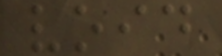void
